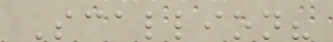Scallion?
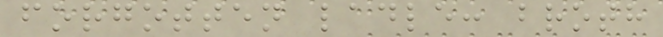forgotten ladle: broth
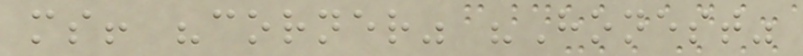ms! "corner" "Honest"
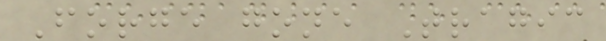Forge gone Tragic
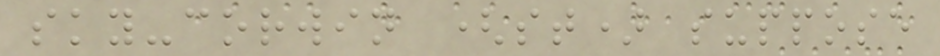sky-corwin (st) suppose
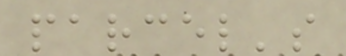parcel's
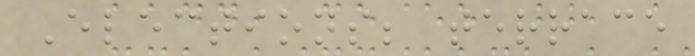Elections; terrace
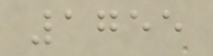1755
